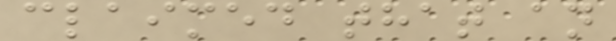claimed that an
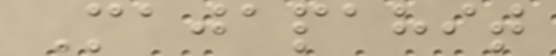Majapahit
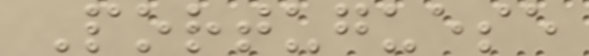Portuguese
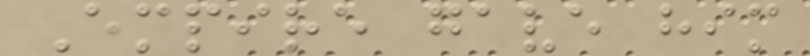Empire gave him
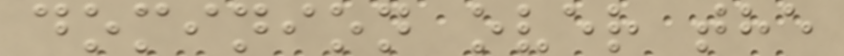dominion over the
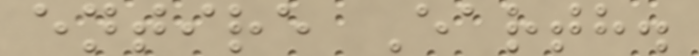entire Earth.
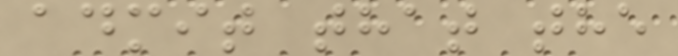admit that the
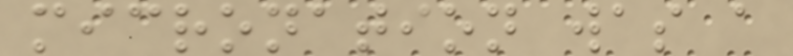micronation was a
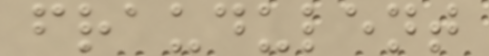fraudulent
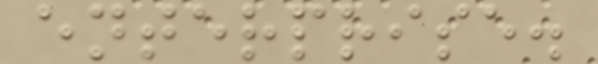enterprise.
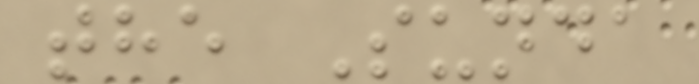the Sunda
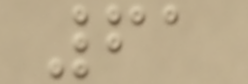61
